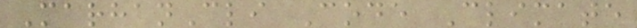MarhanCli Code Climate
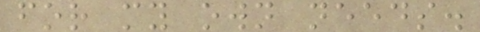for my own needs.
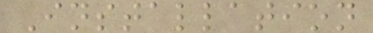Installation
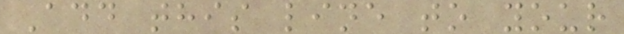Add this line to your
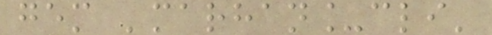gem 'marhan_cli'
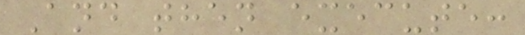And then execute:
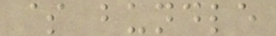$ bundle
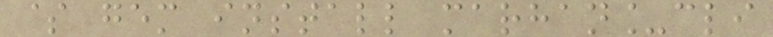$ gem install marhan_cli
